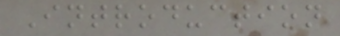Introduction
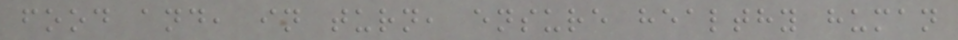food and, in turn, ensure healthy human
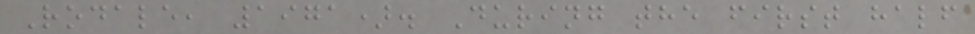Rodale, 1971). During the first half
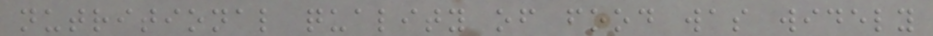nutritional quality of food was widely
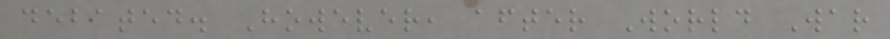debated. However, after World War
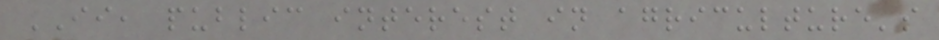II, public interest in agriculture's
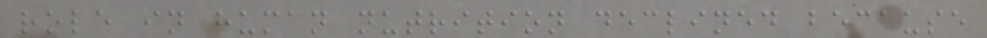role in human nutrition declined because
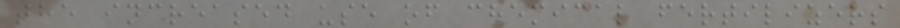the increased use of chemical fertilizers
